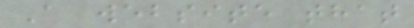A website that
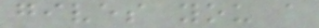gives you a
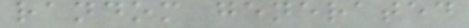random generated
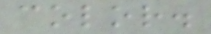color.
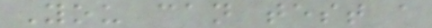You can test a
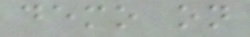demo on
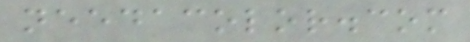needacolor.com
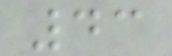43
